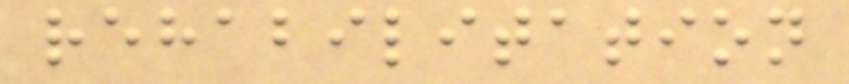rehabilitation
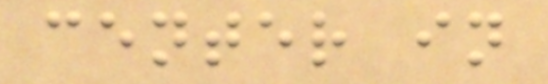center in
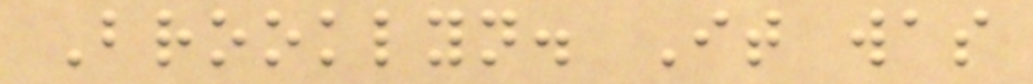Brooklyn. It was
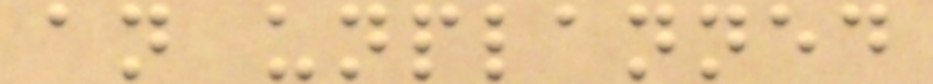an unplanned
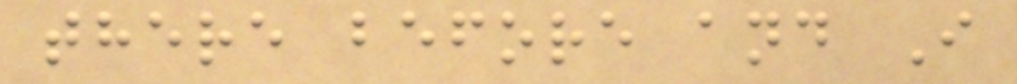there before and I
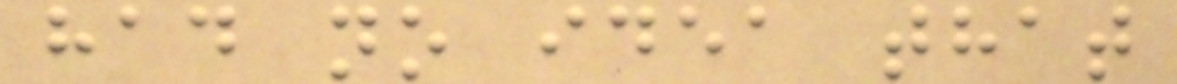had no idea that
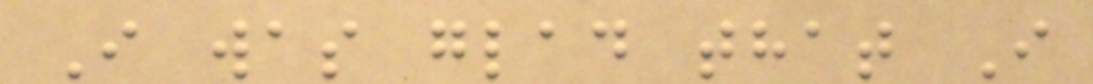I was glad that I
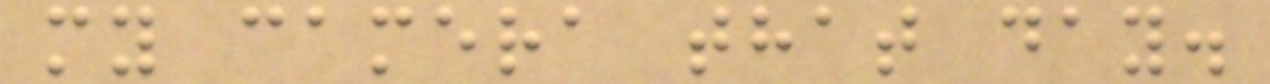my camera that day.
